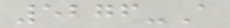5276-A
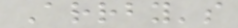Arrby's
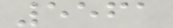5561
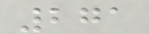271
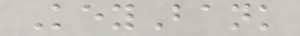KeyBank
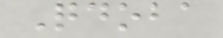Qdoba
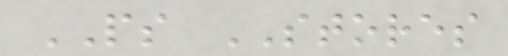PS STORES
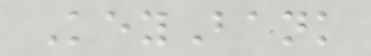KeyBank
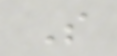S
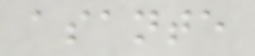asante
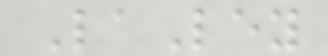LaLey
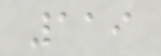119
